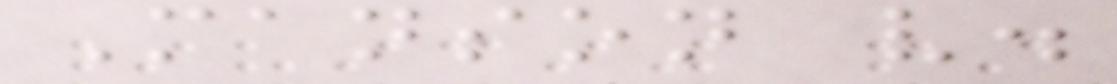Manson v.
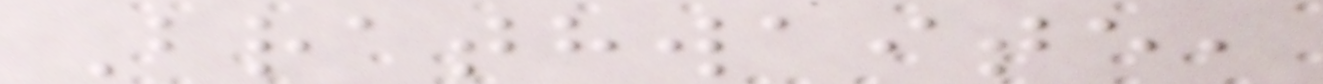Brathwaite,
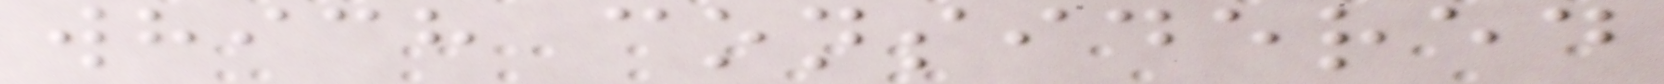which considered
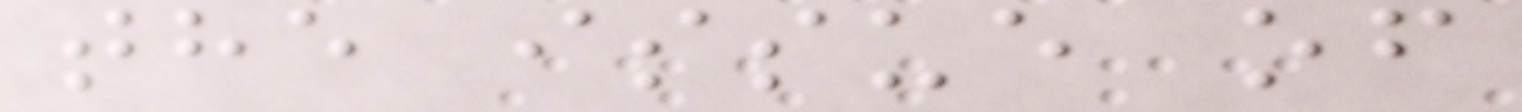the issue of
